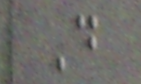D
